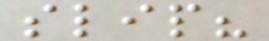slip?
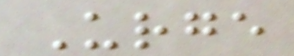Urge
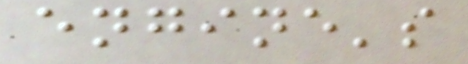engine's
